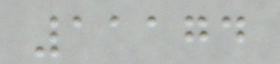11174
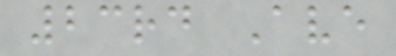23rd Ave
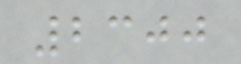2300
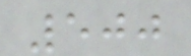500
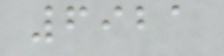6921
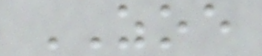ZOE
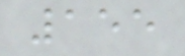155
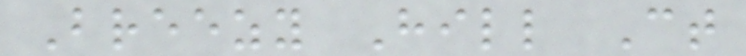Breezy Hill Ct
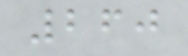260
